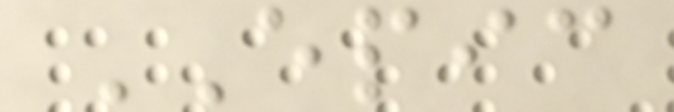EPIC
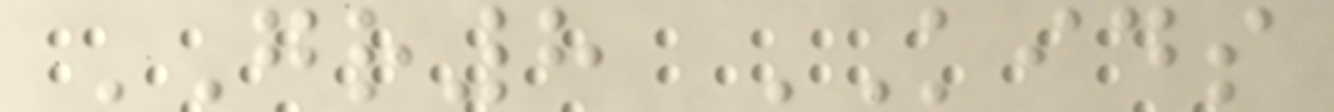GR8 KIDS
